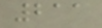211
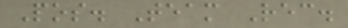Pos. Team Rec.
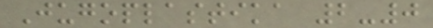Jugoplastika 2-0
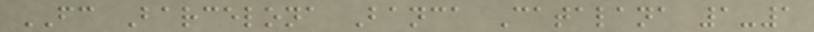FC Barcelona Banca Catalana 1-1
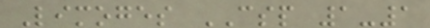Limoges CSP 1-1
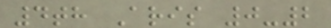4th Aris 0-2
